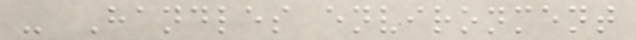- Handles environment
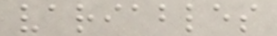variables
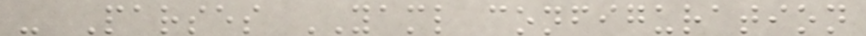- Parses YAML configuration
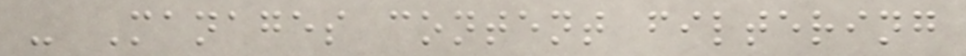- Manages content filtering
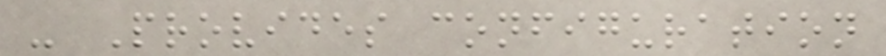- Provides configuration
